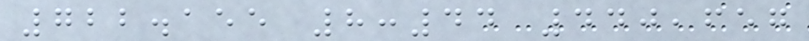722.155 8:44 440,657
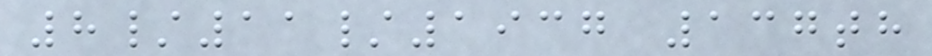8/11/1937 137th
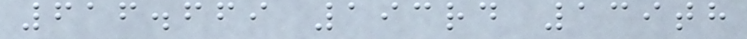616.669 193rd 139th
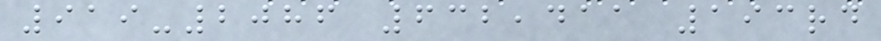919-2086 632,411 193rd
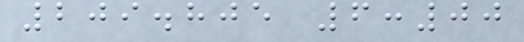209.805 6:00
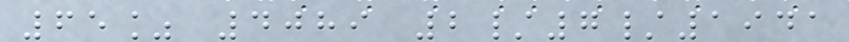65% 4089 2/7/1941
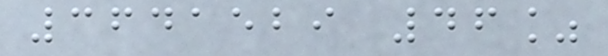3641529 46%
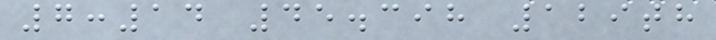7:14 45.398 129th
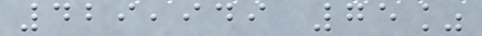429,949 75%
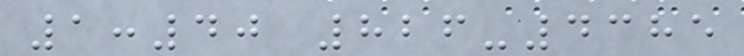1:40 826-4385
